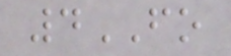4FO
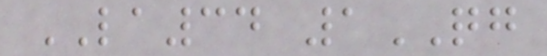LA34 1QG
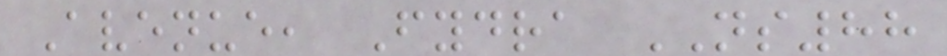Avenue, Fydra NS88
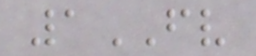1FV
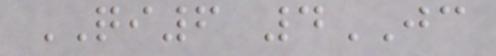QI6 4JC
